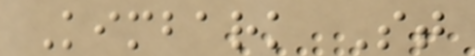Kimbark St
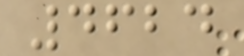4624
